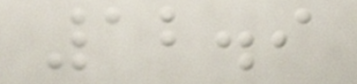12.9
